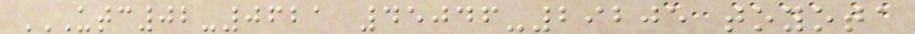UTC02-0621 45046-29205 TOYOTA
